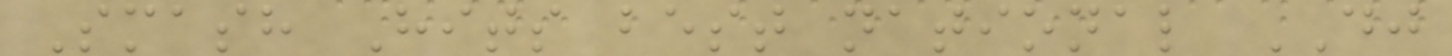Smash Hits best national DJ
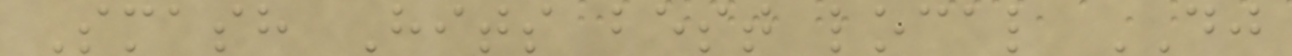Smash Hits best local DJ
